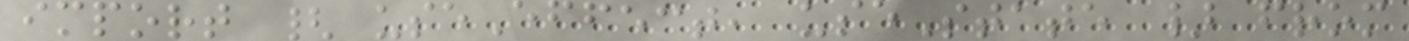import { useEffect, useState } from
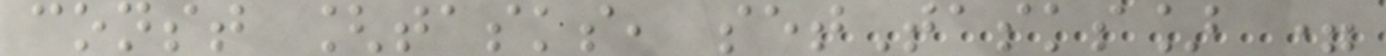const [tasks, setTasks] =
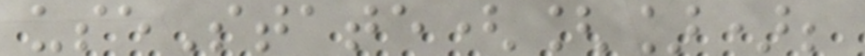useState([]);
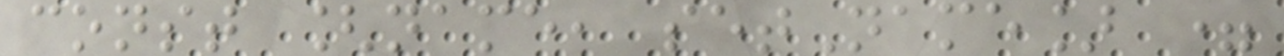const [name, setName] =
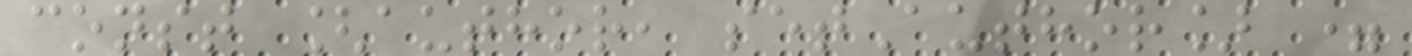const [author, setAuthor] =
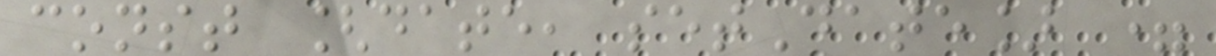const [date, setDate] =
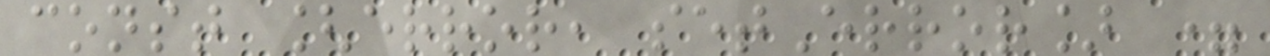const [error, setError] =
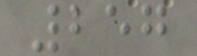257
